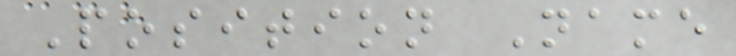Position Name
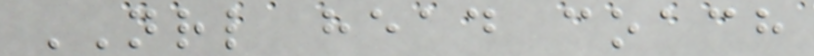NRL head coach
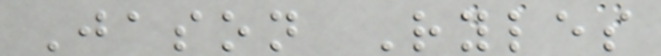Jason Ryles
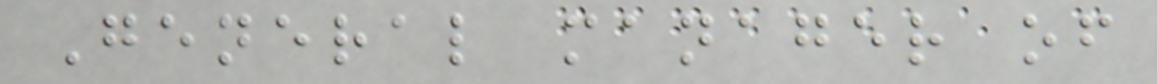General manager of
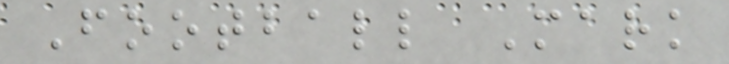Football Mark
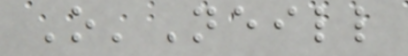O'Neill
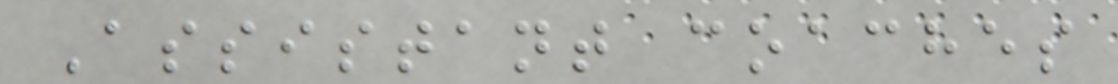Assistant coaches
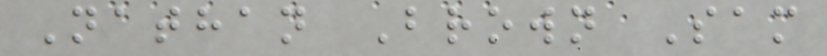Nathan Brown Sam
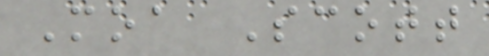Moa Scott
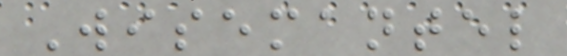Wisemantel
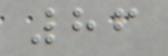86
